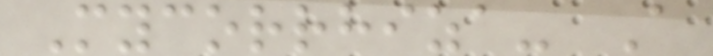Mycorrhiza- A
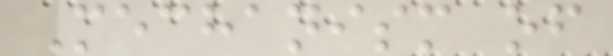Mechanism of
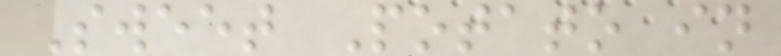Sweet Potato in
